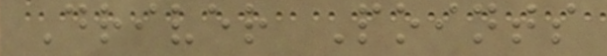Driver Points
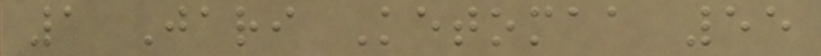1 Jari Ketomaa 55
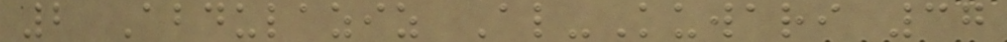2 Abdulaziz Al-Kuwari 37
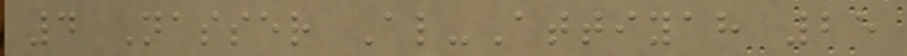4 Nasser Al-Attiyah 25
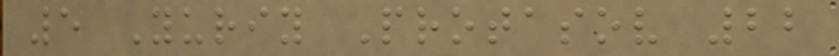5 Yuriy Protasov 22
